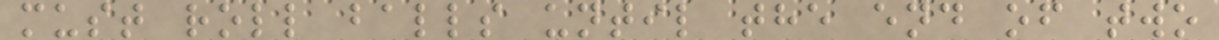must roll balls until the end of two
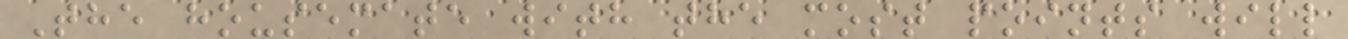The housemate with the most points will
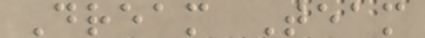Dream Team
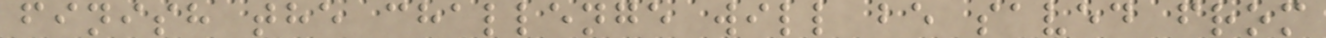finish the challenge will be saved from
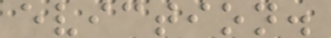eviction.
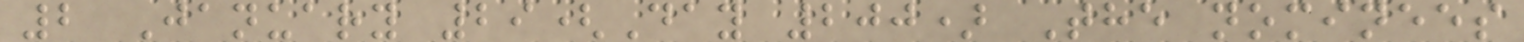2 January 29(Day 200) The nominees
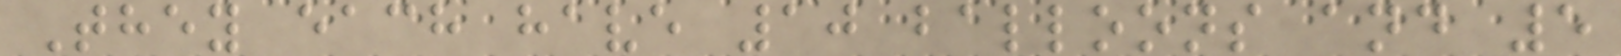They each have 10 balloons and 5
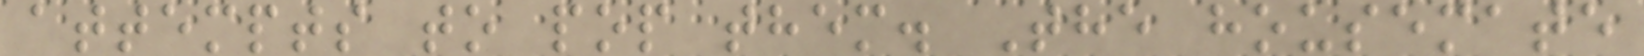attempts to pop them. The housemate
